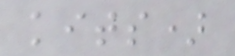kits)
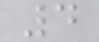4
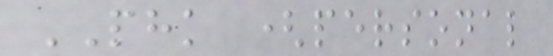PHK (personal
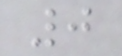0
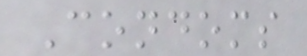Condoms
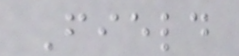Field
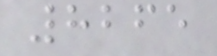8265
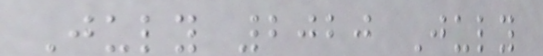July 2020 July
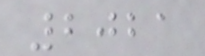2021
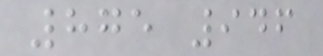875 946
